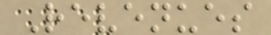Revenues
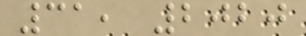31, 2020
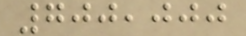700,000
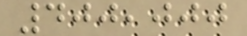400,000
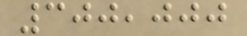300,000
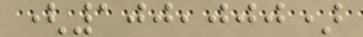(100,000)
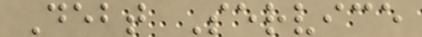Debt Service
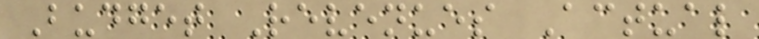Budget Revenues Actual
